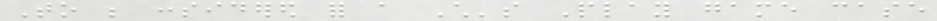To be considered for a Child's Play game case
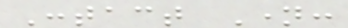Contact Name:
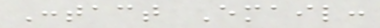Contact Email:
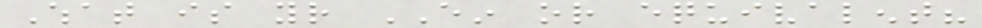What is your EIN or equivalent?
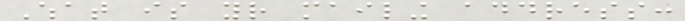What is your mailing address:
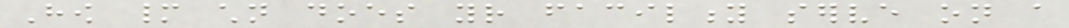How many children does your facility serve on a
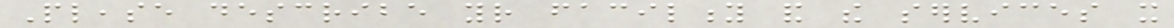Please describe your facility and the services it
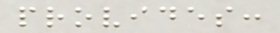provides:
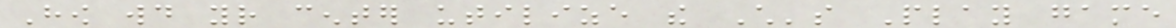How would your center utilize the Child's Play game
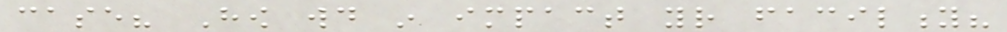case? How would in impact your facility?
